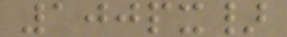100px}
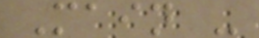Main -
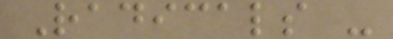Radicals -
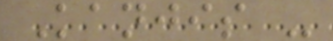Kanjis -
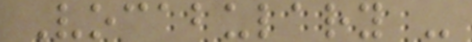Vocabulary -
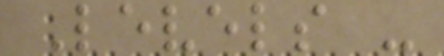Levels -
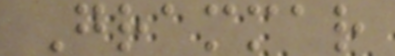Grammar
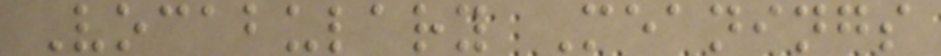Vocabulary Meanings
